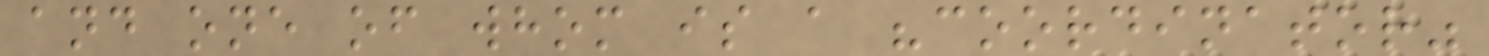and one of whom is a "coordinator"
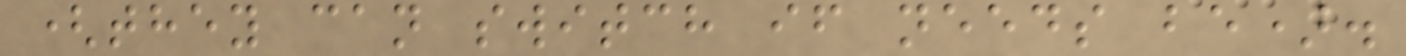(they can switch if needs be).
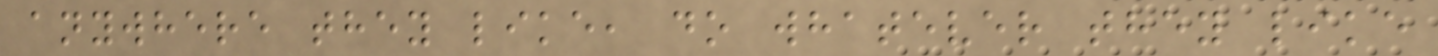anywhere they like, do whatever they like
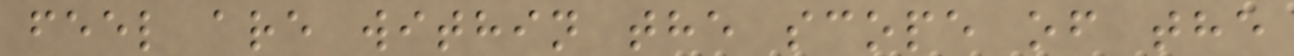feel are within the scope of the
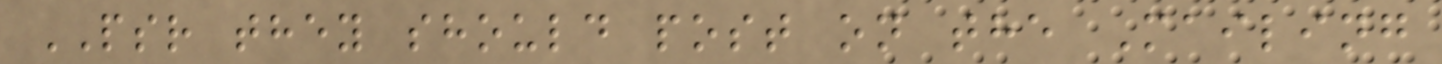PSR they should post on the Mailing
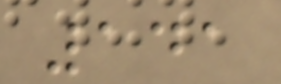141
